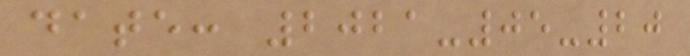date: 2021-05-20
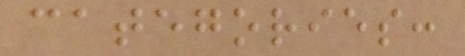categories:
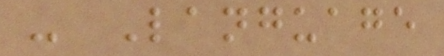- Language
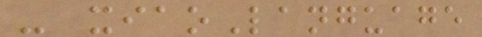- xiaoLanguage
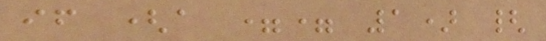if (a == 1) {
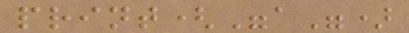print("a")
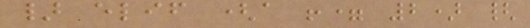} elif (a != 2) {
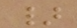}
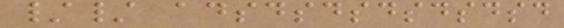// adsdsdsdsdsdsd
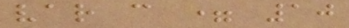var c = 10
